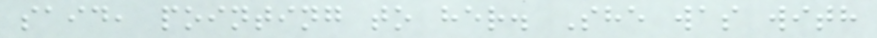said, pointing to her. She was with
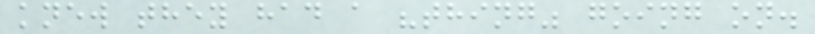knew they had a "thing" going on.
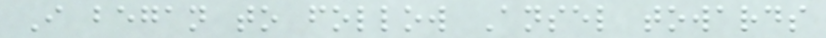I began to follow Ansel towards
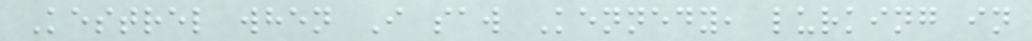Kestrel when I saw Kennedy, lurking in
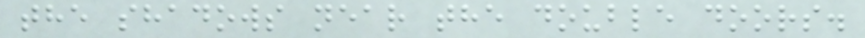the shadows near the double doors.
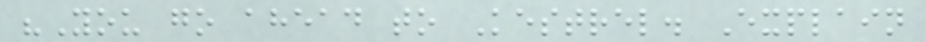"You go ahead to Kestrel. Explain
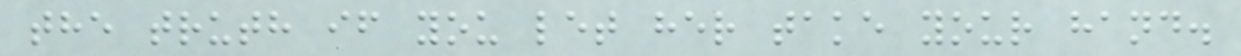the truth if you let her take your hand.
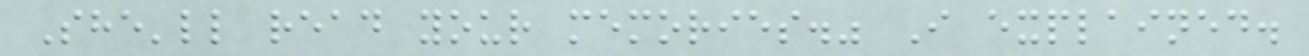She'll read your memories." I explained.
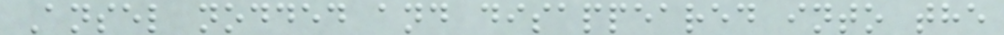Ansel nodded and disappeared into the
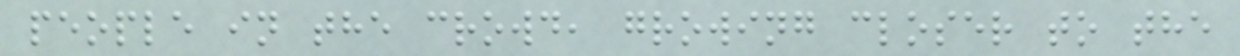people in the crowd, growing closer to the
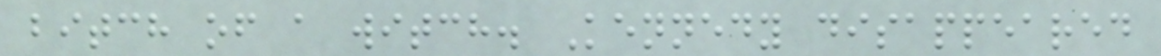bitch of a witch. Kennedy disappeared
